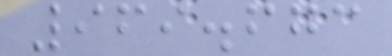969.673
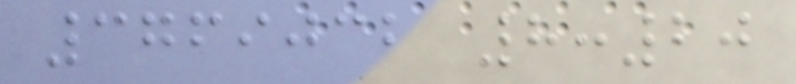3769032 8:20
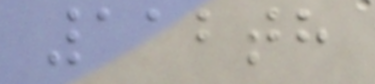112th
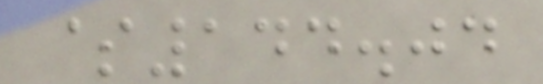$144.04
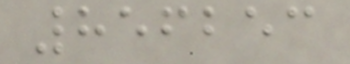856253
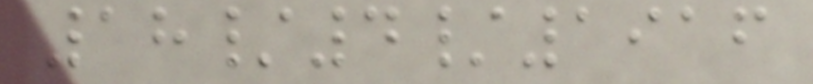18/4/1916
